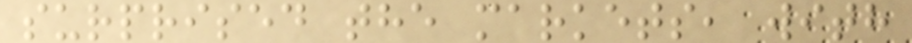surprised the markets, with
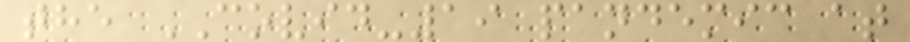the COVID-19 pandemic at
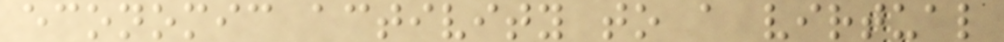economic activity to a virtual
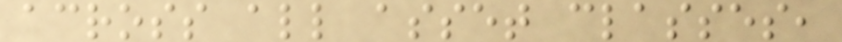across all asset classes,
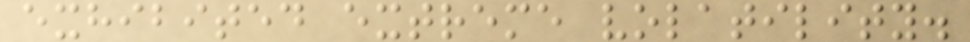exhibited extreme volatility.
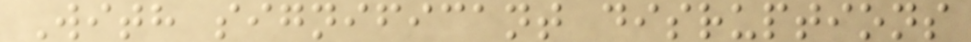With significant disruptions
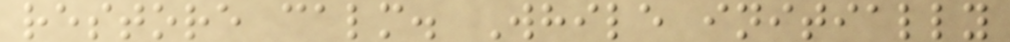restore calm. While initially
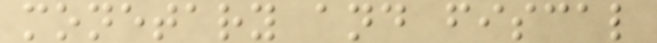monetary and fiscal
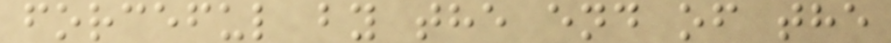forceful by the end of the
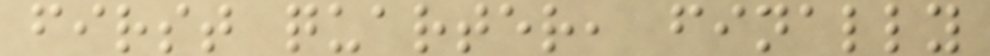first quarter, finally
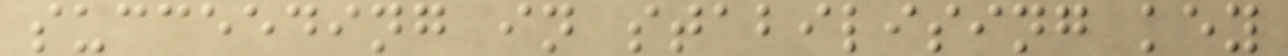succeeding in stabilising key
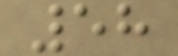58
